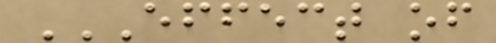EFFECT OF
